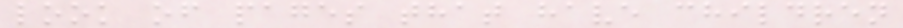look of pages that have children
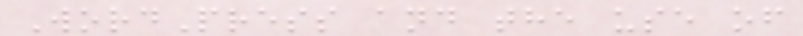WordPress and the use of
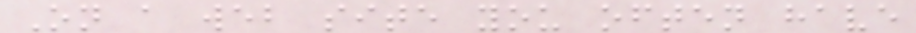On a web site you often have
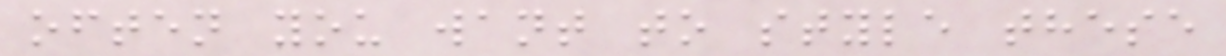often you want to style these
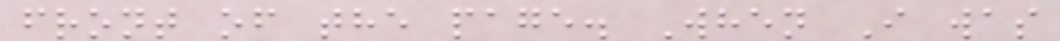front of the page. When I was
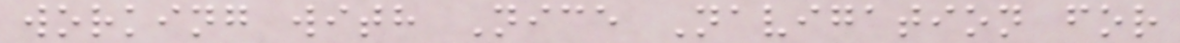working with Nice Navigation for
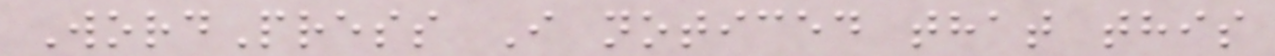WordPress I noticed that this
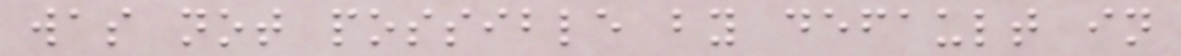was not possible by default in
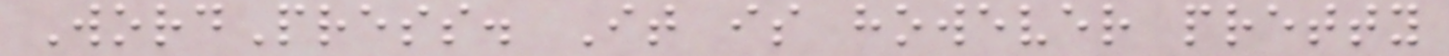WordPress. It is however pretty
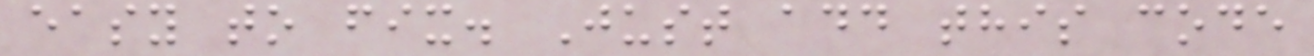easy to fix. Just add this code
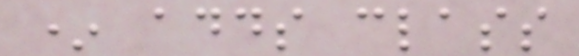* adds class
